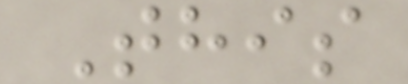This
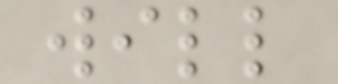will
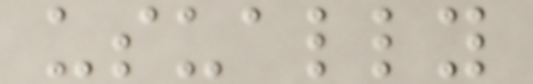usually
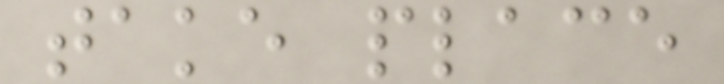take place
